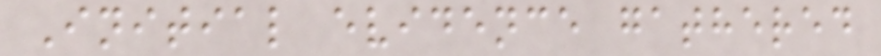Initial evidence gathered
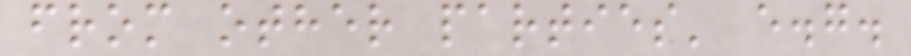from other parties' e.g.
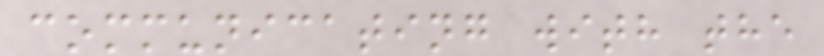communicating with the
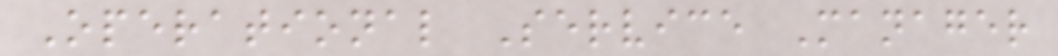Operational Service Manager
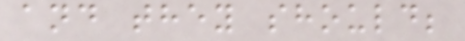and they should;
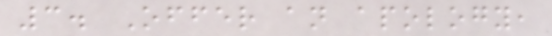3. Offer an apology,
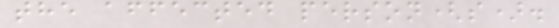the affected person(s).
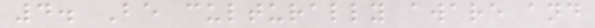4. Be culturally aware and
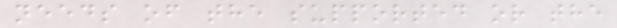needs of the supported or the
